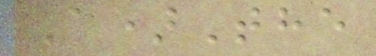A)The
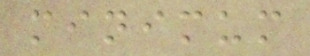minimum
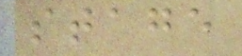stage
